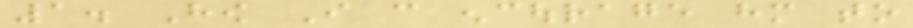1. How I can encourage him to
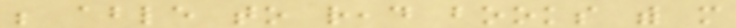be able to read books with more
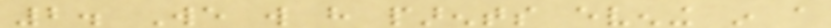2. We will have parents evening in a
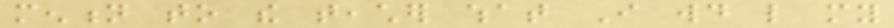mention to the teacher what I would like my
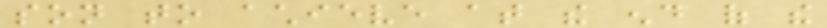son to achieve at the end of the
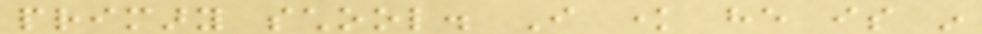primary school. I know he is in
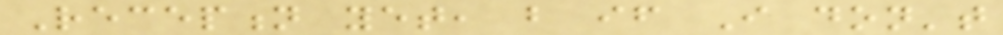Reception yet, but if I don't
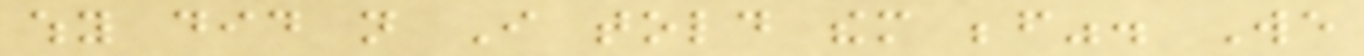why did not I told them before". We
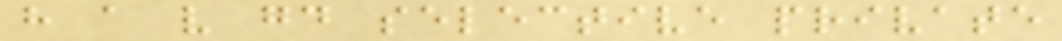have a very good selective private
